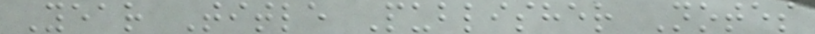Year Title Publisher Notes
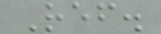Ref.
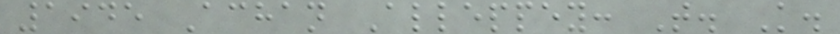1945 Achan Alleppey: T. K.
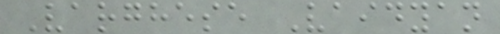Varghese Vaidyan
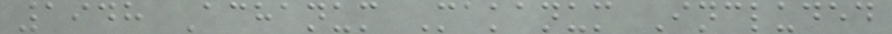1948 Achanum Makanum Included
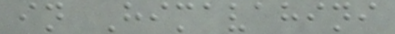in Himavahini
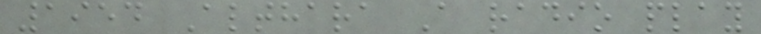1954 Althara A radio play
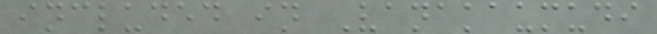included in Vanakaumudi
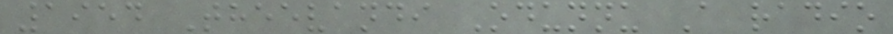1954 Theevandi Odunnu A radio
